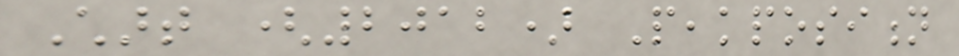Chart (2012) Peakposition
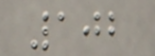102
